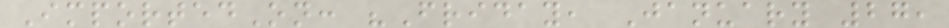ImportedOn: "Friday, January 27,
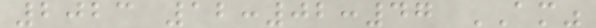2023 12:02:47 AM"
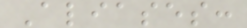Aliases:
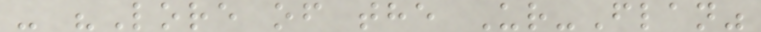- "Lore of the Ur-Flan"
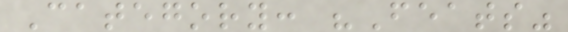Category: "Feats"
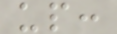up:
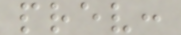prev:
